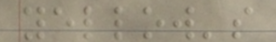yellow's
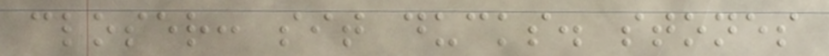closer: sit ducks. stones
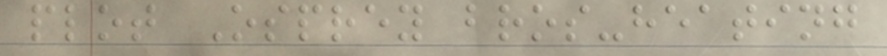plot Osprey bros-heating
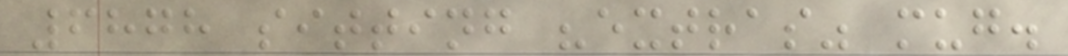6878 sitting "extras" mug.
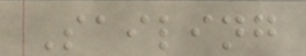Sailing
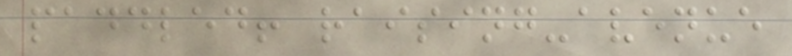paddled! raising-avenue
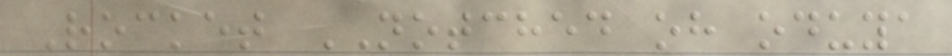Rocket NOTCHED oh oduya
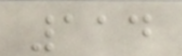114
